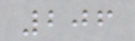206
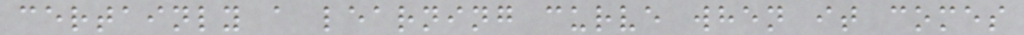certainly a learning curve when it comes
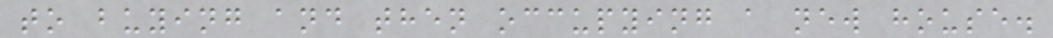to buying and then occupying a new house.
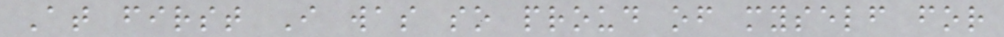At first I was so proud of myself for
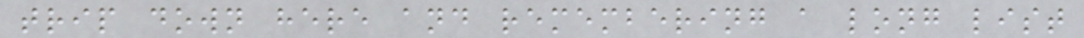trip down here and remembering a long list
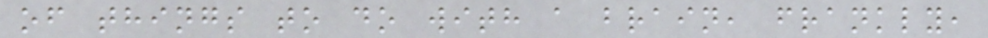of things to do with a brain, frankly,
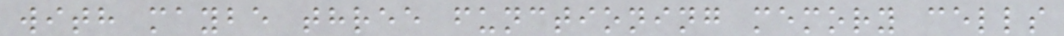with maybe three functioning memory cells
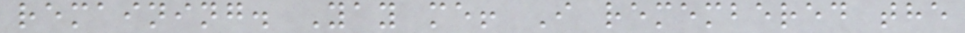remaining. Yay me! I remembered the
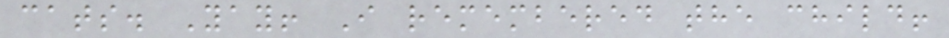cats. Yay! I remembered the child!
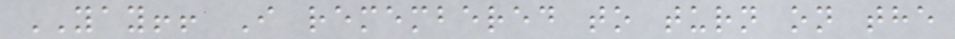YAY!! I remembered to turn on the
